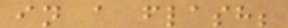in a flash;
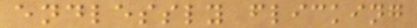endlessly flicking
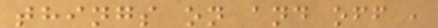things on and off ,
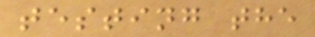testing the
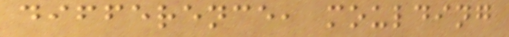difference, moulding
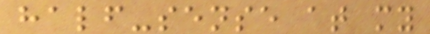half-sense at my
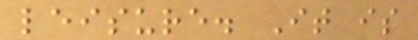leisure. It is
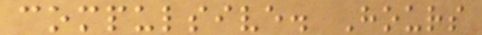compulsive. Hours
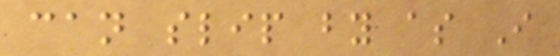can slip by as I
